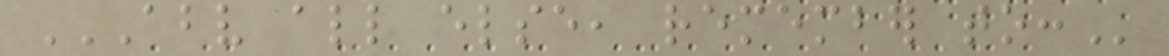ABOVE ALL ELSE, REMEMBER TO:
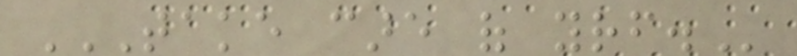TAKE CARE OF YOURSELF.
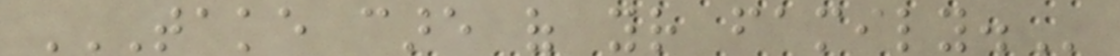TAKE CARE OF YOUR FAMILY.
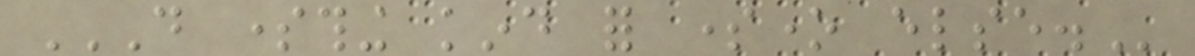DO SOMETHING KIND FOR SOMEONE ELSE.
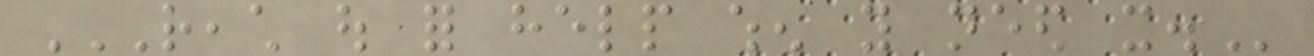REACH OUT FOR HELP WHEN YOU NEED IT.
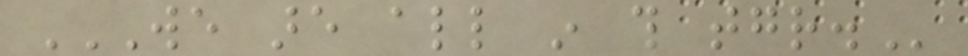WE ARE ALL IN THIS TOGETHER.
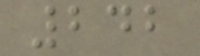242
